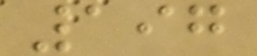197
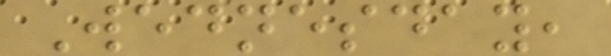Wednesday,
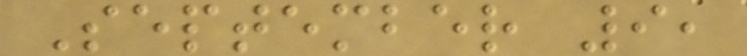September 9,
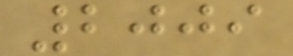2009
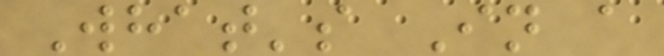What's In a
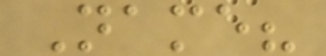Name?
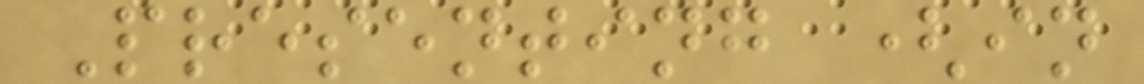Presenting (in
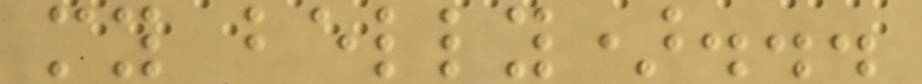my belly)...
